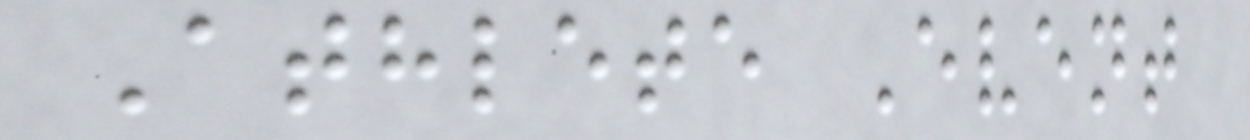Athlete Event
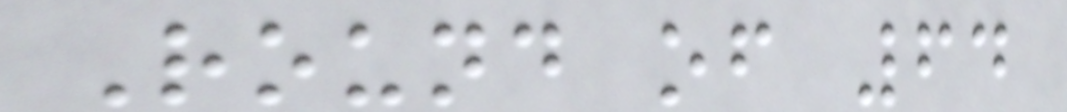Round of 64
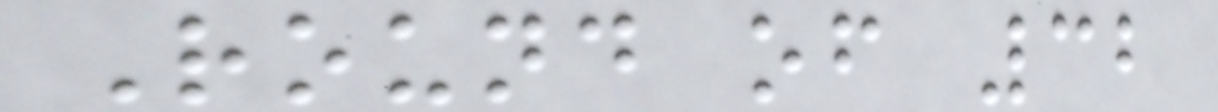Round of 32
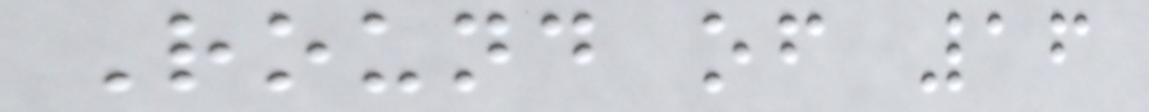Round of 16
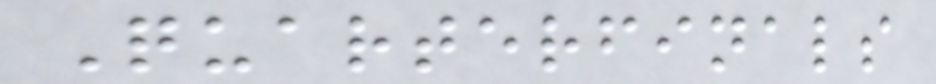Quarterfinals
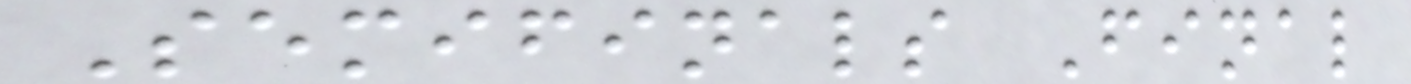Semifinals Final
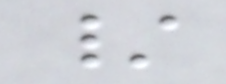/
